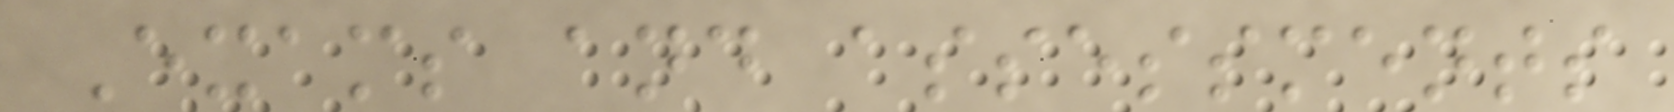Exams and assessments
